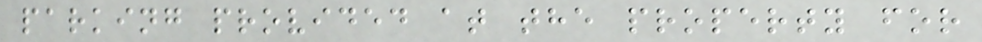parking provided at the property for
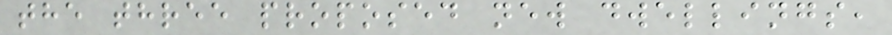the three proposed new dwellings,
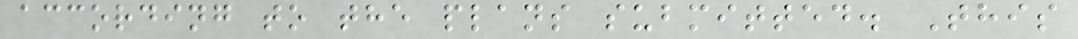according to the plans submitted. This
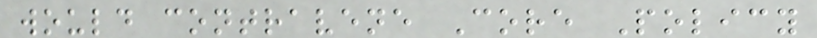would contravene Core Policy
